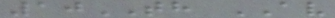10TH AV
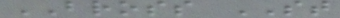BROSS ST
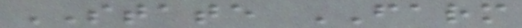STATE FARM
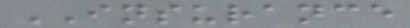INSURANCE
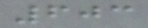603
